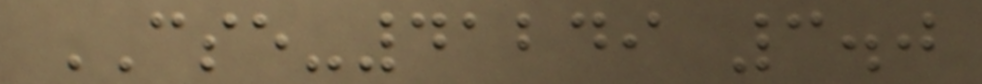CSE-41249 3.0
